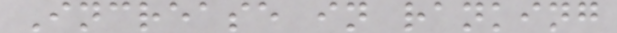Increase in ranking
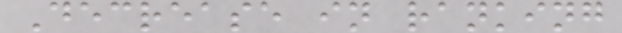Decrease in ranking
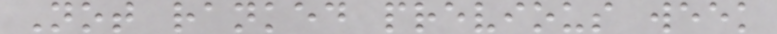Not ranked previous week
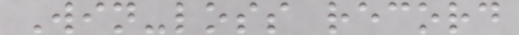Win-loss record
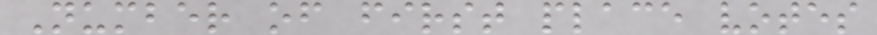Number of first place votes
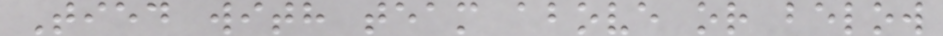Tied with team above or below
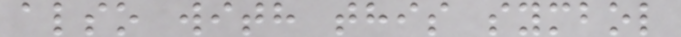also with this symbol
